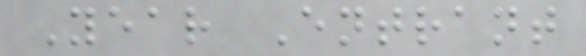Year Entrant
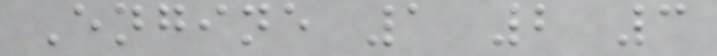Engine 1 2 3
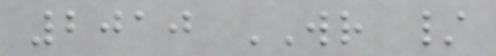2010 WR /
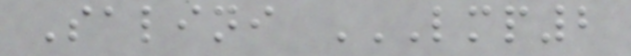Salini LMP2
